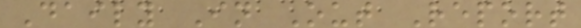Daily In Out Report
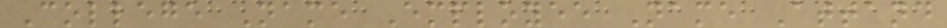College Name Employee Name Attand
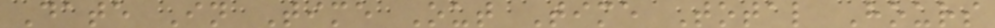Date In Time Out Time Total Hours
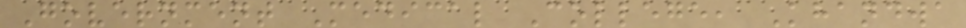Government Medical College, Khandwa
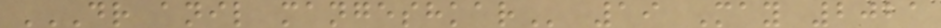DR ANIL MANGESHKAR 19 May 2021
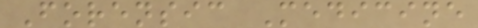Forensic Medicine
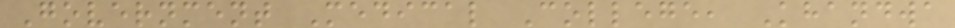Government Medical College, Khandwa
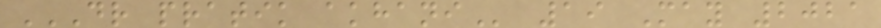DR PRATIK AKHANI 19 May 2021
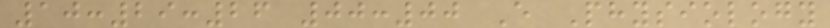10:29:26 00:00 E Physiology
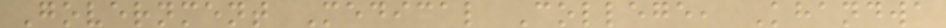Government Medical College, Khandwa
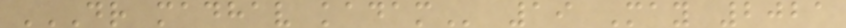DR MADHAV KADAM 19 May 2021
